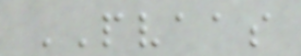PVAAS
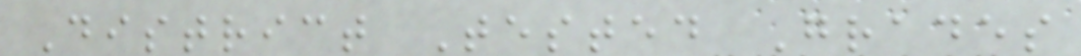District Tested Grades
